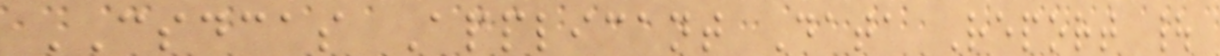CSDCAS Applicant Data Report |
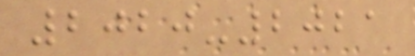2020-2021
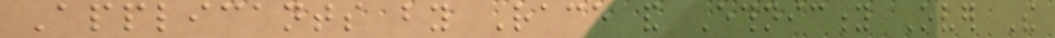Applicants by Race and Ethnicity Over The
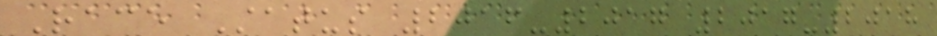Race Status 2016-2017 2017-2018
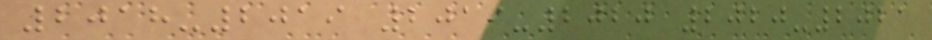2018-2019 2019-2020 2020-2021
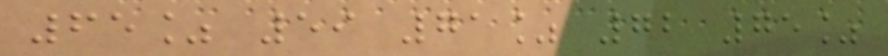65% 59 71% 72 75%
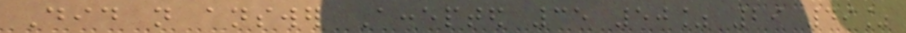Did not answer Accepted 35 50% 29 49%
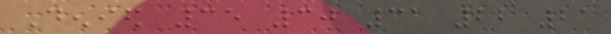Denied 35 30 31 22 21
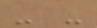- -
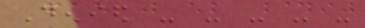Denied - - - - -
